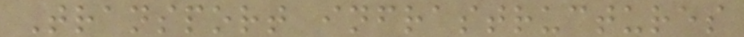Transport infrastructures
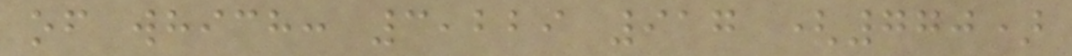of which: 3,229 917 (770)
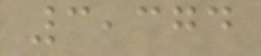3,374
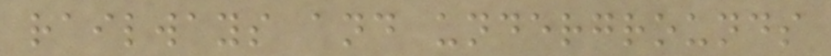railways and undergrounds
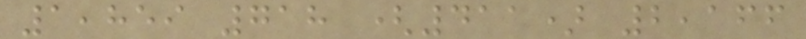1,859 718 (411) 2,166
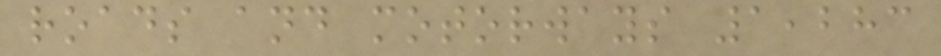roads and motorways 1,283
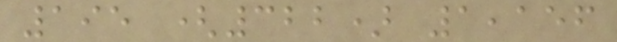195 (322) 1,156
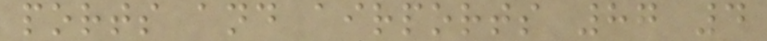ports and airports 87 4
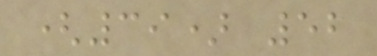(39) 52
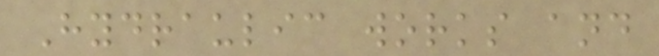Hydraulic works and
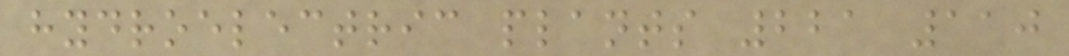hydroelectric plants 221 110
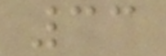33
